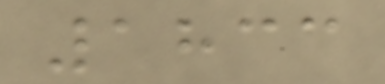1833
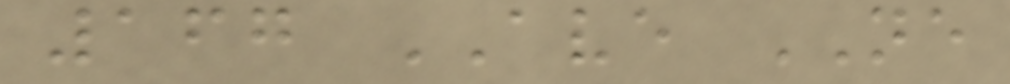167 AVE NE
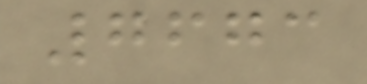7673
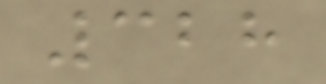328
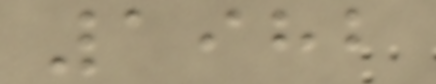1982
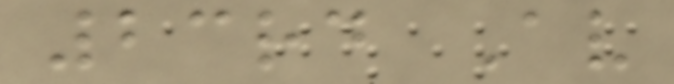23rd Av
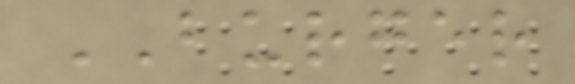BURGER
